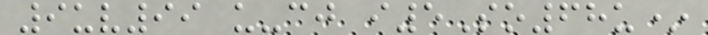9uv99 u-cj i5So68u*
